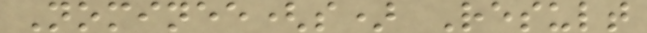Nominee(s) Result
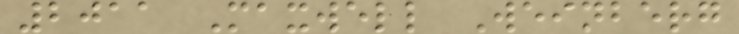2011 Maxwell Weinberg
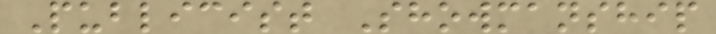Publicist Showmanship
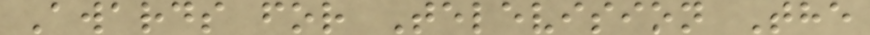Awards for Television The
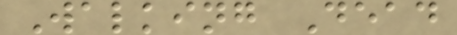Walking Dead
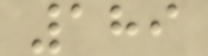189
